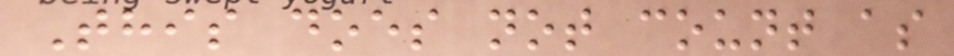This does not count as
